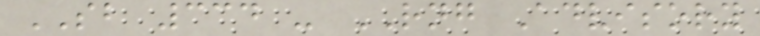SB 334 - RNG Advisory
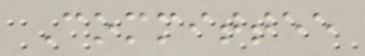Committee
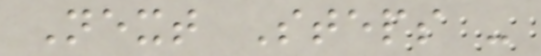Next Steps -
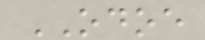ODOE
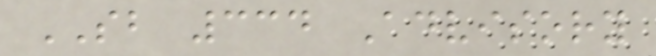SB 334 Advisory
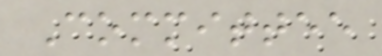Committee
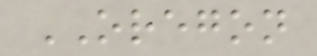OREGON
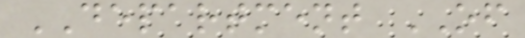DEPARTMENT OF
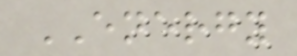ENERGY
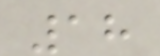18
